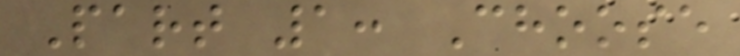Part 1: Choose
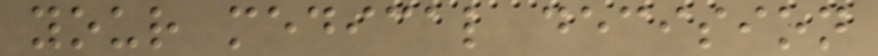your medical decision
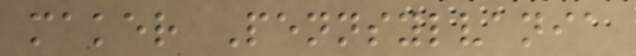maker Pennsylvania
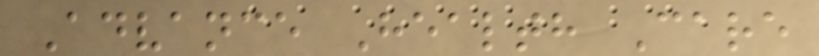Advance Health Care
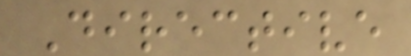Directive
